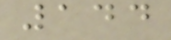144
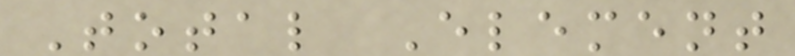Total Element
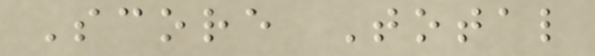Score Total
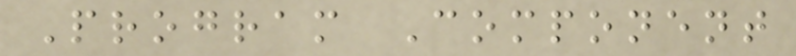Program Component
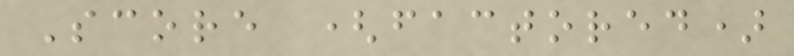Score (factored)
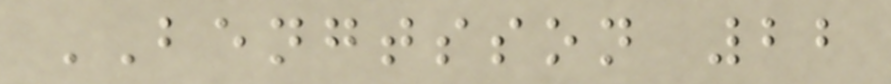BENGTSSON 22
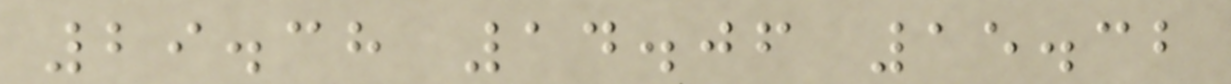29.38 14.06 15.32
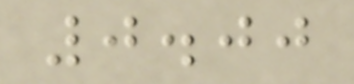0.00
